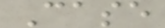Case
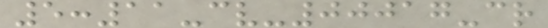5:11-cv-00017-cr
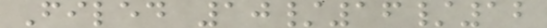Filed 10/16/12
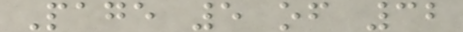Page 5 of 32
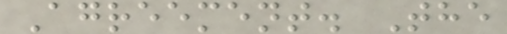Agreement. The
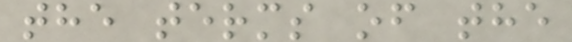the terms of the
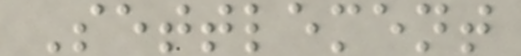Settlement
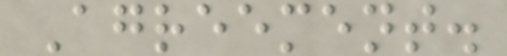Agreement.
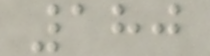180
